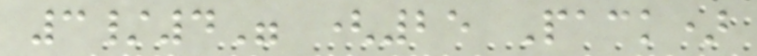3/4" (25 Pack)
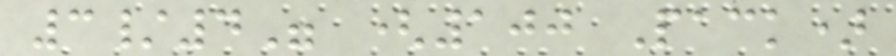3/4" (100 Pack)
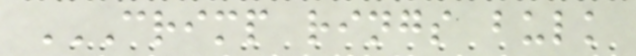CRIMP RINGS BULK
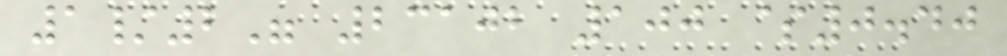1/2" 23102 100 $0.40
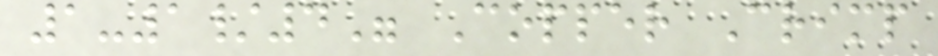1-1/4" Copper Crimp
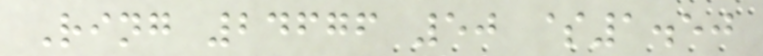Ring 24676 50 $1.50
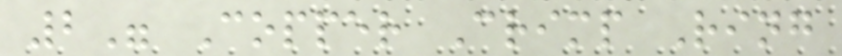2" Copper Crimp Ring
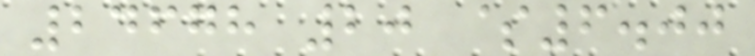24678 20 $6.00
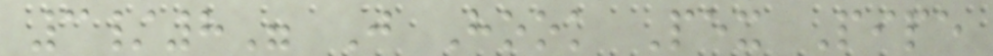3/8" J Hook Pex Pipe
